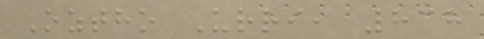Oztho Urri, 838
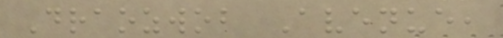Draozwob Avenue,
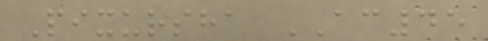Pixursha AC45
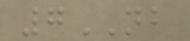7NB
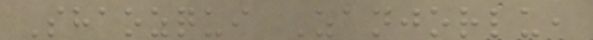Shaozqui Zanjorlu,
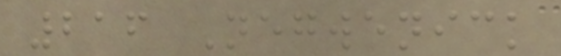216 Negwenick
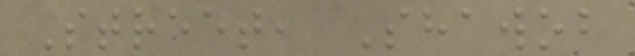Street, Shawob
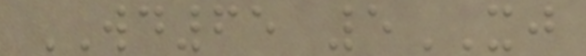WD65 5XJ
